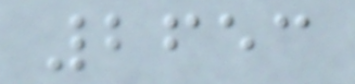2653
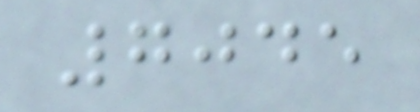7045
